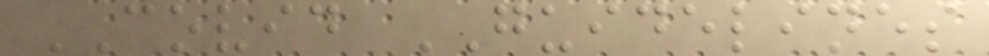COVID GUIDELINES
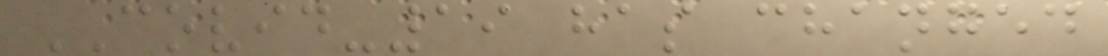COVID-19 has changed
